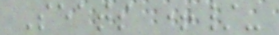Seats +/-
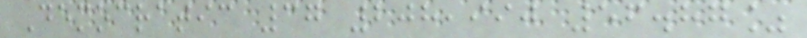Democratic 37 208,990 56.87%
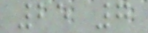25 7
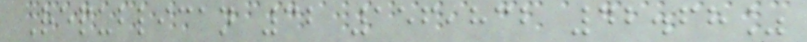Republican 32 156,832 42.68%
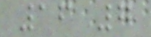16 7
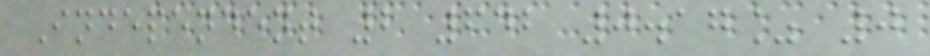Independent 2 642 0.17% 0
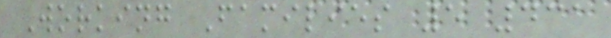Working Families 5 431
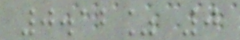0.12% 0
